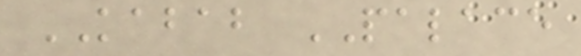KABAB PALACE
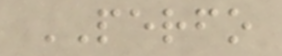PERFO
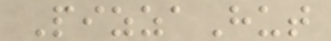PizzaHut
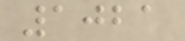1021
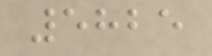5825
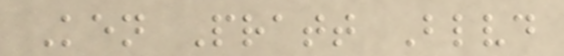Ken Pratt Blvd
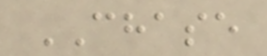CHASE
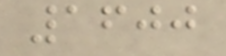1600
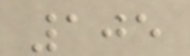105
